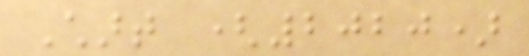Chart (2020)
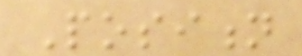Position
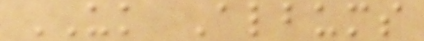UK Albums
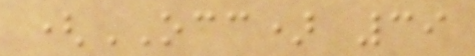(OCC) 39
